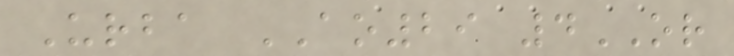Urba AO29 4OR
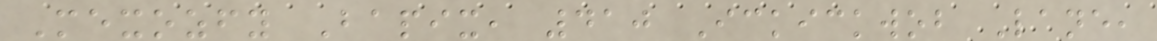Mexozfy Bapix, 410 Ickickwob Lane,
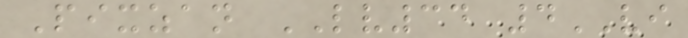Pixzan LV34 4VI
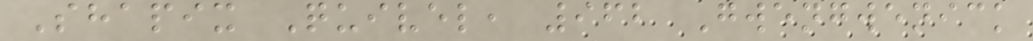Shapix Quivel, 962 Gwengwenick
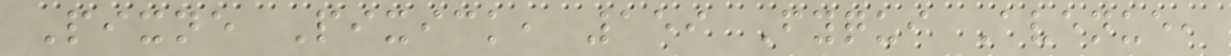Pixne Pixick, 159 Fyqui Avenue,
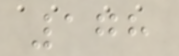178
